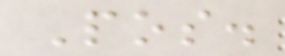Pos.
